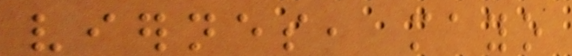viernes, mayo
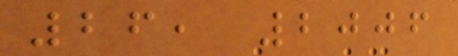26, 2006
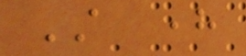Still here
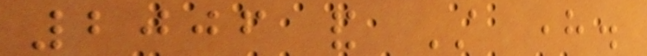2006 and Still here.
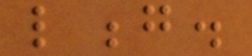long.
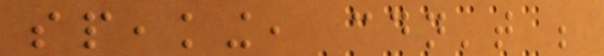speaking, couldn't be
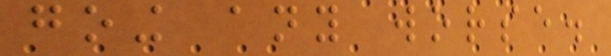going any worse.
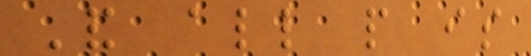And all people is
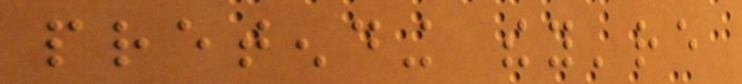pretending they're
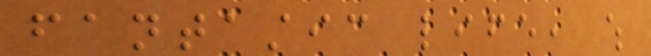fantastic life, which
